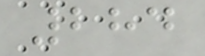284
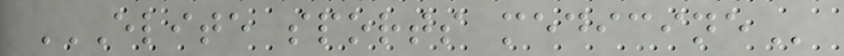ELITE SPORTS MEDICINE
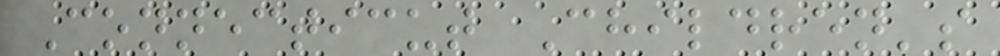Connecticut Children's
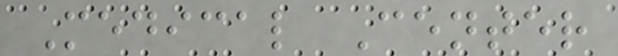Medical Center
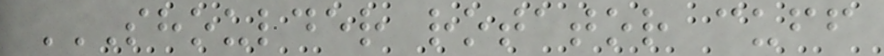SHOULDER ROTATOR CUFF
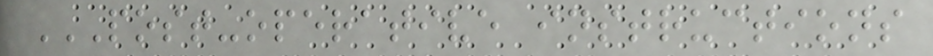POST-OPERATIVE INSTRUCTIONS
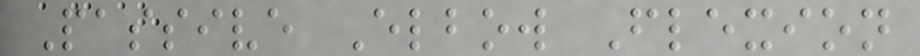Passive Elbow Flexion
